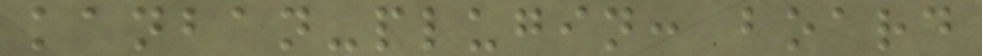kanban-plugin: board
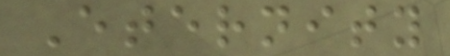Eternity
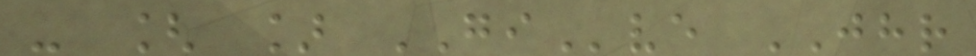- [ ] GIve JHR
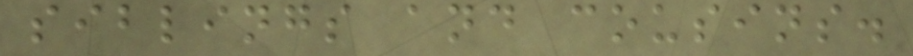siblings and cousins.
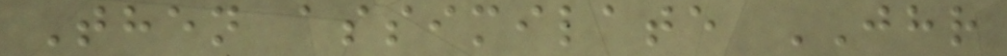Then assimilate JHR
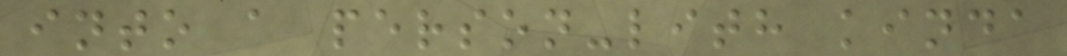into a person-lith kinda
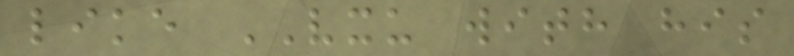like VXU with his
